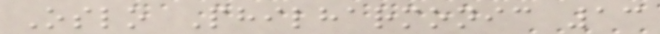Oslo Philharmonic 13
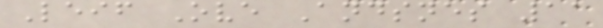Leif Ove Andsnes 11
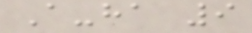A-ha 9
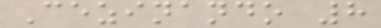Cezinando 8
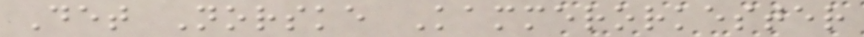Det Norske Kammerorkester
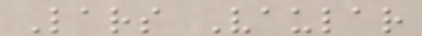Lars Vaular
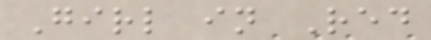Girl in Red
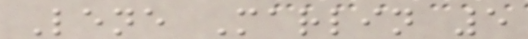Lene Marlin 5
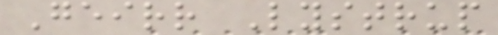Geirr Lystrup
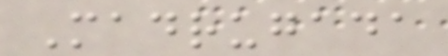Madrugada
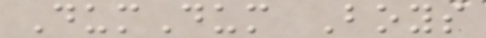DumDum Boys
